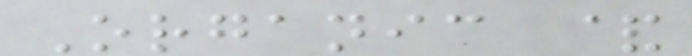Organic &
